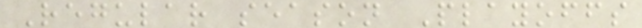Regular season Playoffs
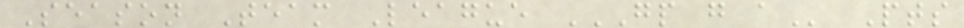Season Team League GP G A Pts
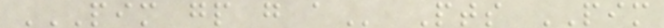PIM GP G A Pts PIM
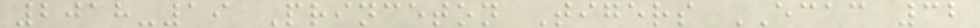2018-19 Princeton Tigers ECAC 32
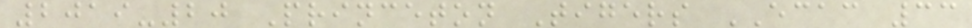2019-20 Princeton Tigers ECAC 33
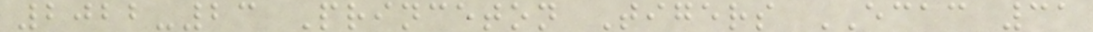2022-23 Princeton Tigers ECAC 31
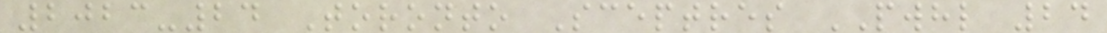2023-24 Toronto Sceptres PWHL 24
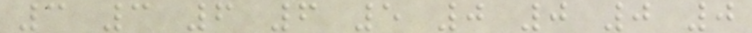3 3 6 6 5 0 0 0 0
